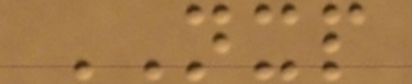NXP
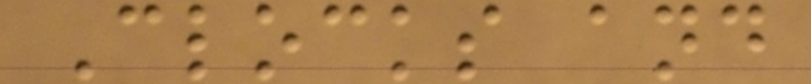Clocks and
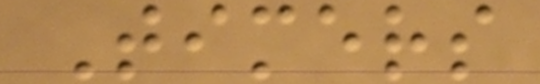Timers
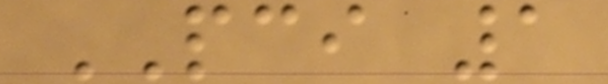PCI 1
